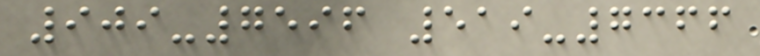909-7596 519-7366
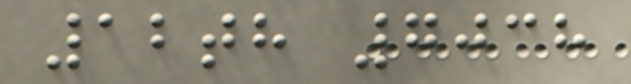12th 7038
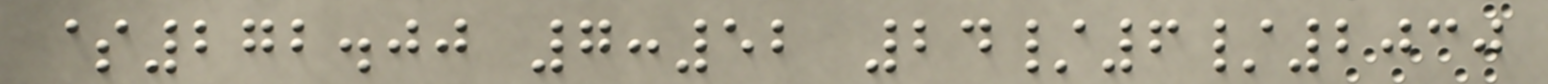$272.00 7:52 24/6/2030
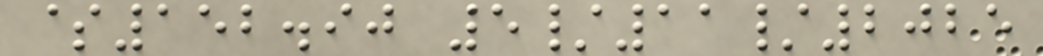$152.90 5/11/2025
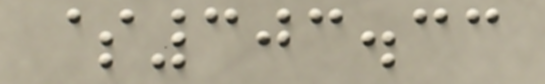$303.33
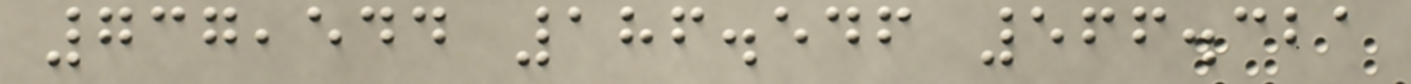737,544 186.546 566.321
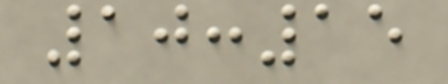10:15
